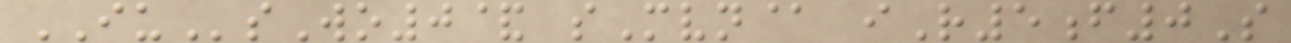IUsWo0& sMvn@ iR5f0S
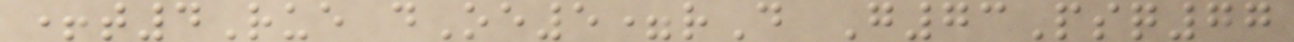+t4Rue dOe5=rD G73Psq77
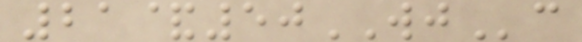21&50WJc
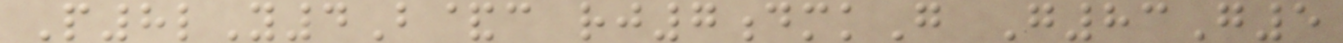P8lY4B&c rj7dmkG G83G5
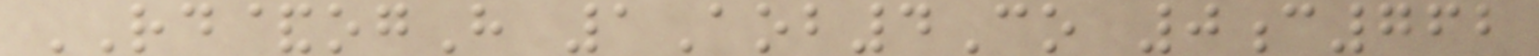RD&ogH 1Aob4Co 0c762
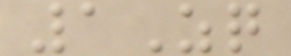1Zq
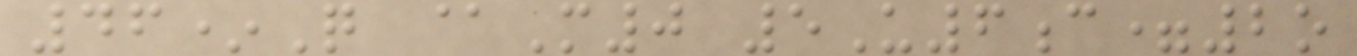46*Q @M0 5U6c=2o
